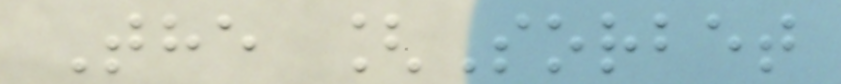The [Sorbet
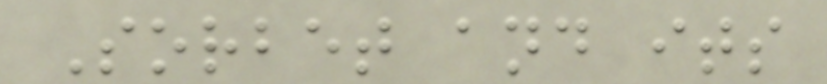Sorbet and its
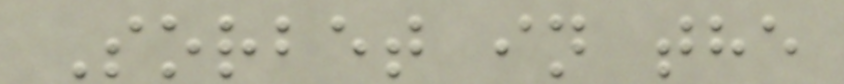Sorbet in the
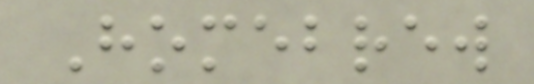Homebrew
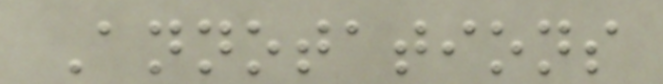Annotations
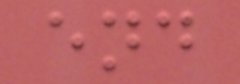end
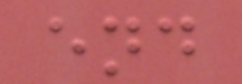end
